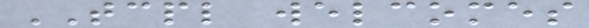TCPL welcomes
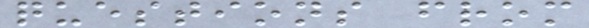questions from
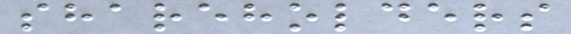shareholders
